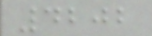4202
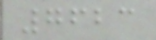7623
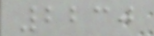2230
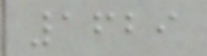1629
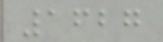1627
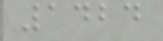1424
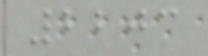2203
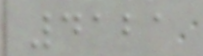4121
